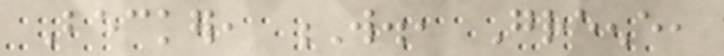Becker, W., Greene,
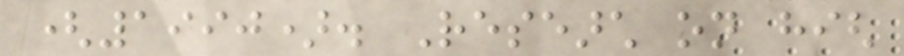(1990). Research on high
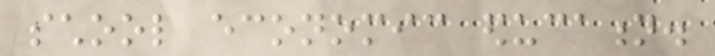school economic education.
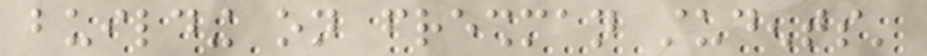building on freshman students'
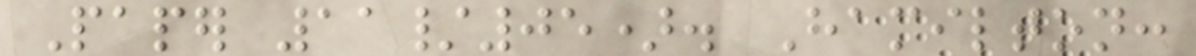Paper 11/05). Hamilton:
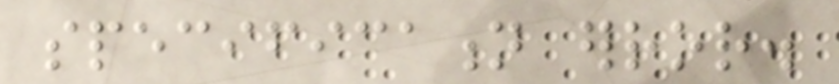specification error.
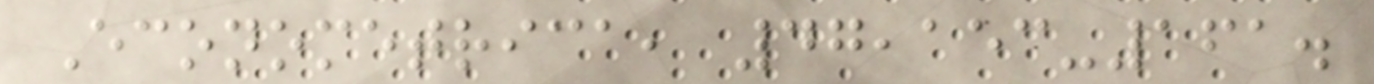Econometrica, 47,153-161.
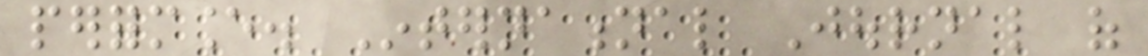performance. International Journal of
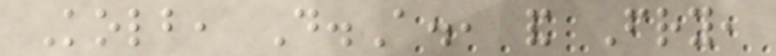Kolb, D.A., and Fry,
